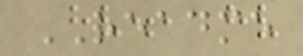README
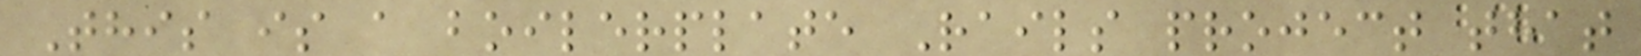This is a boilerplate Rails project that
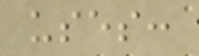uses:
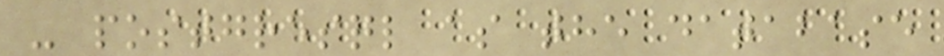- postgresql as the database
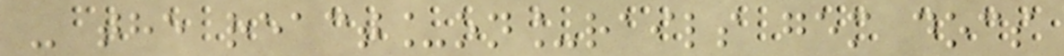- the react_on_rails gem docs
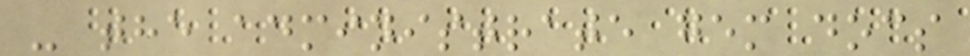- the administrate gem docs
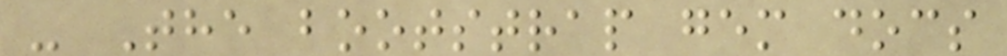- The bootstrap gem docs
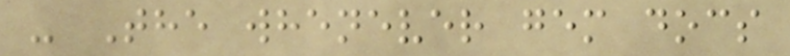- The whenever gem docs
